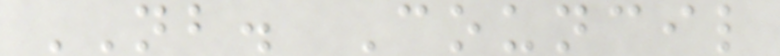NB. Council
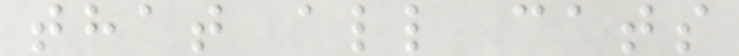that all cats
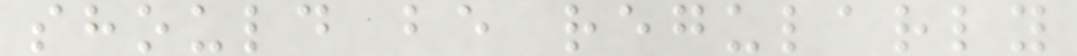should be regularly
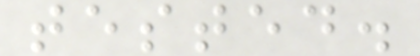tested.
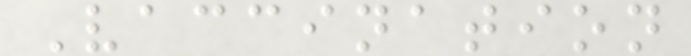Vaccination
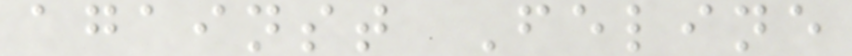against Feline
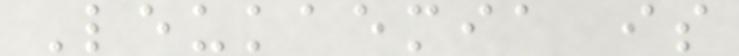Leukaemia is
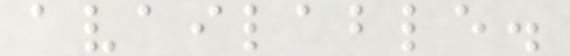available.
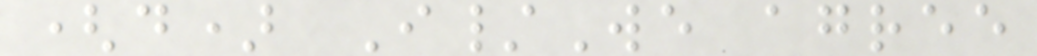(d) I/We agree
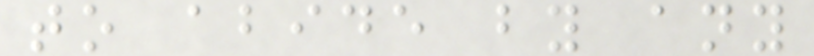to abide by any
